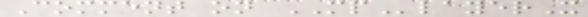Comment on MPlayerX
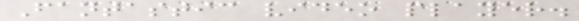Fantastic video player.
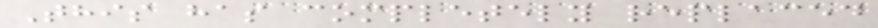This has completely replaced
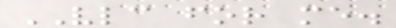VLC for me.
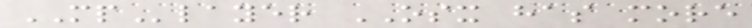MPlayer OSX has more
